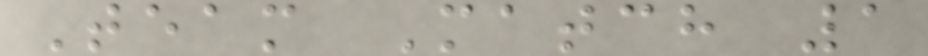Team Match 1
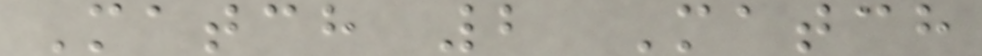Match 2 Match
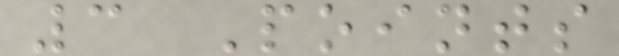3 Points
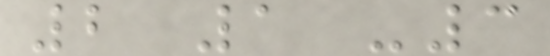2 1 -3
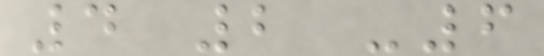4 2 -6
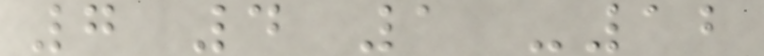7 4 1 -12
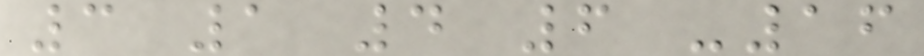3 1 4 6 -16
